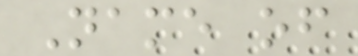Name of
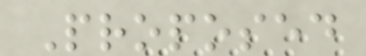Proposed
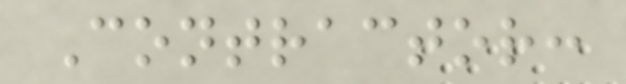Contractor:
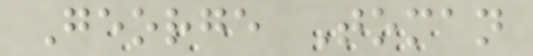George Toman
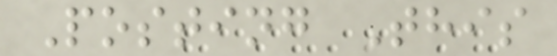Posting This
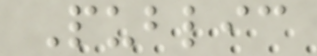Public
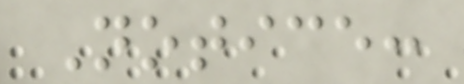Notice:
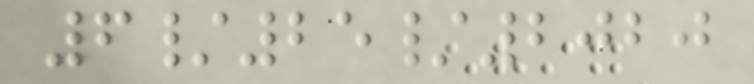6/25/2020
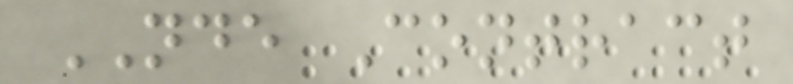NDE Contract
